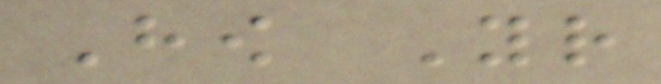How Your
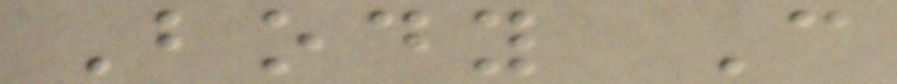Body Can
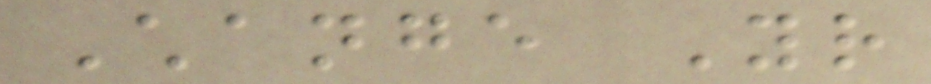Change Your
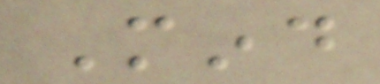Mind
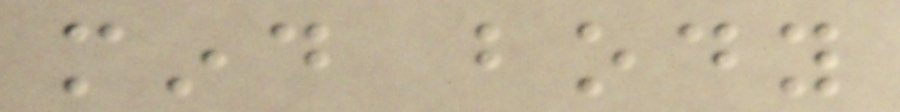mind body
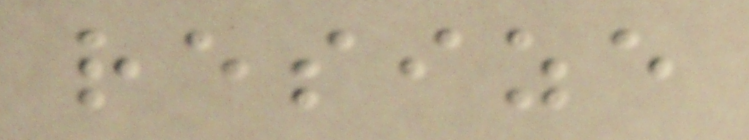resize
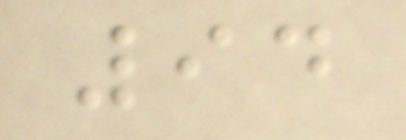94
